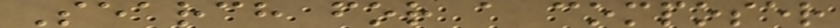Search for a composer
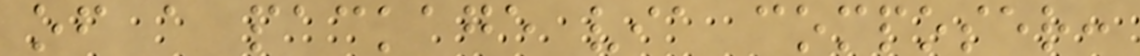of a package via composer:
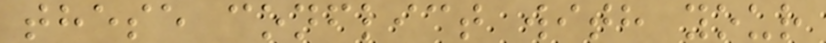these conflict with your
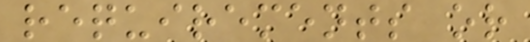requirements or
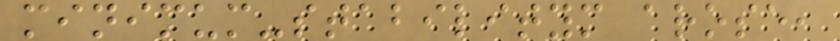minimum-stabilitym arose,
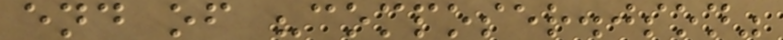end of "composer.json"
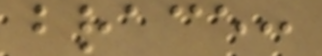brace:
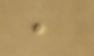,
